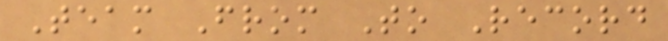Team From To Record
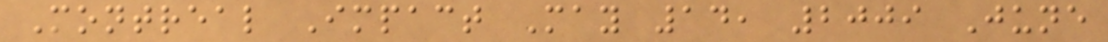Montreal Impact May 14, 2009 June
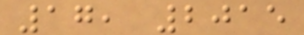17, 2015
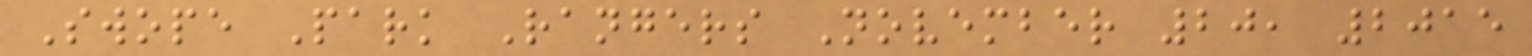Swope Park Rangers November 20, 2015
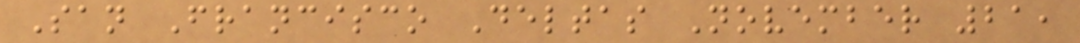San Francisco Deltas November 21,
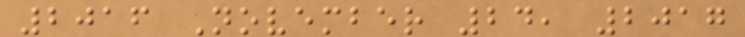2016 November 24, 2017
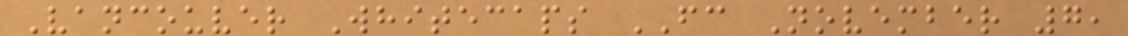Vancouver Whitecaps FC November 7,
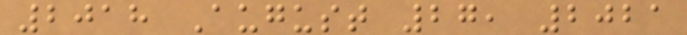2018 August 27, 2021
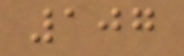107
